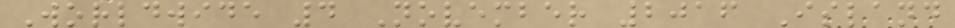Worldwide 4 November 2016 Island
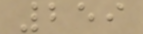259
